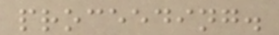proceeding.
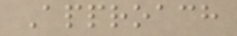Approach
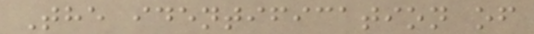The identification of
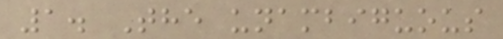1. The unambiguous
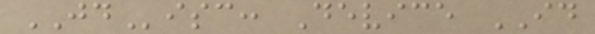JDisc: Device ID
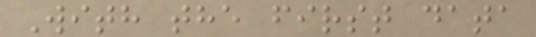With the first data
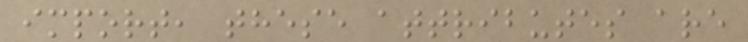import, these attributes are
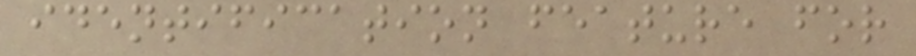identification feature for
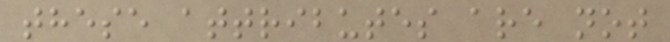these attributes are not
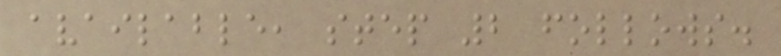available, step 2 follows.
